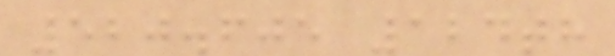520.605 124th
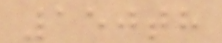150th
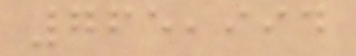765,994
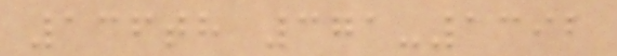136th 371-1392
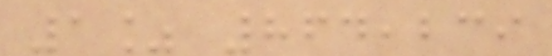1% 864,239
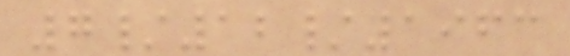7/12/1963
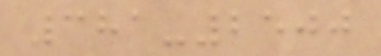381-2500
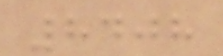8408
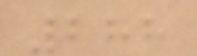288
